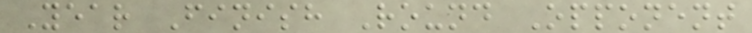Year Finish Round Opponent
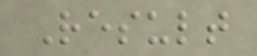Result
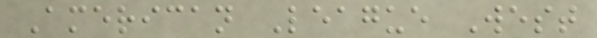American League West
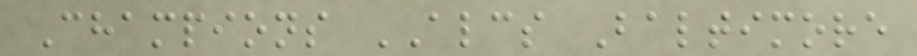Champions ALCS Baltimore
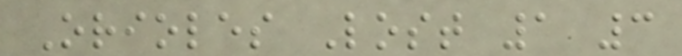Orioles Lost 1 3
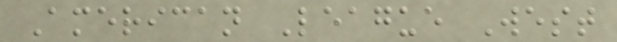American League West
